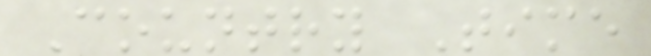Country Time
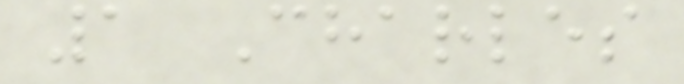1 Charles
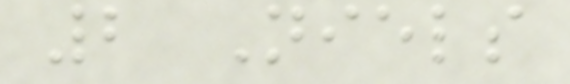2 Niels
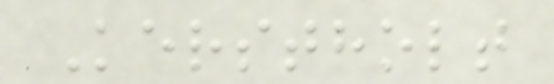Kerstholt
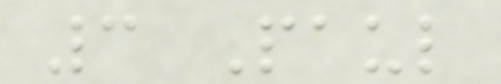3 Paul
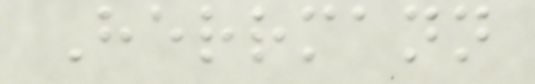Herrmann
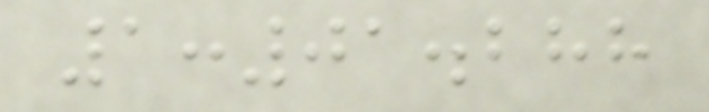1:01.288
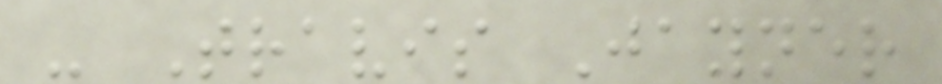- Travis Jayner
